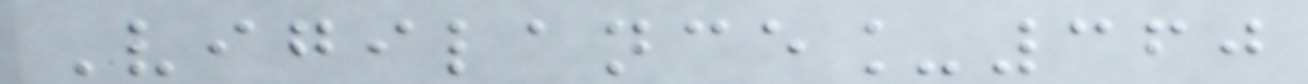Vigilance_360
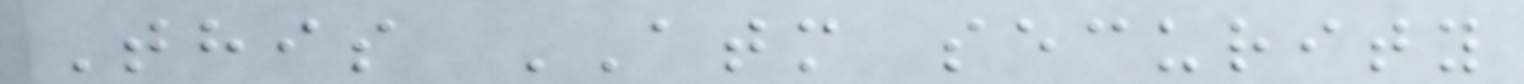This ATM security
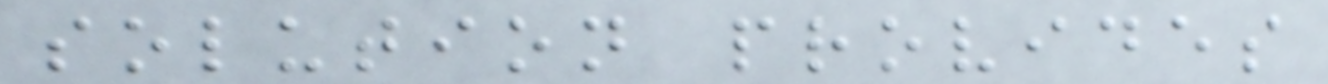solution provides
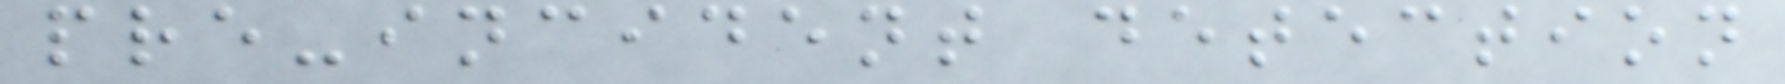pre-incident detection
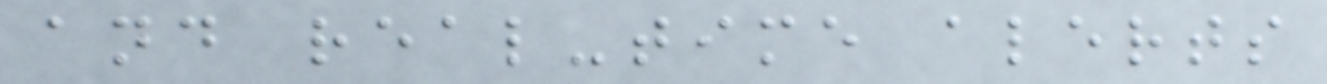and real-time alerts
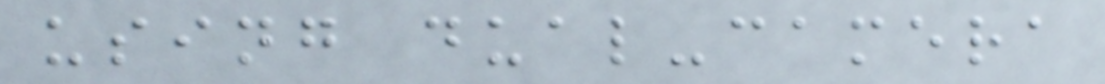using dual-camera
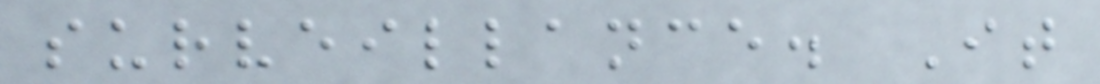surveillance. It
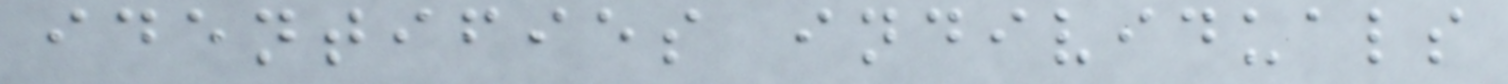identifies individuals
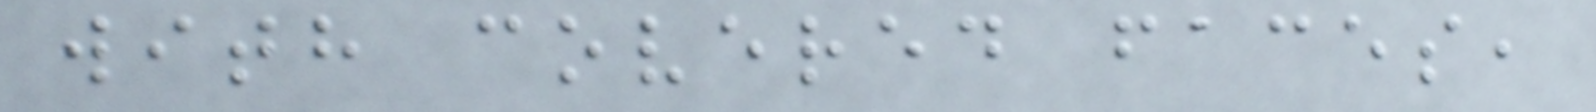with covered faces,
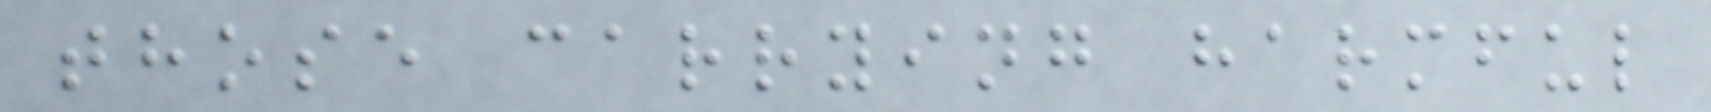those carrying harmful
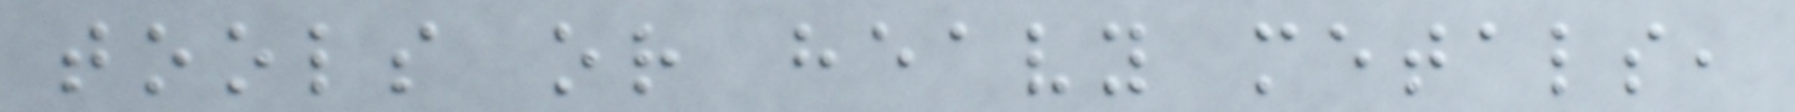tools or heavy metals,
